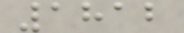1812
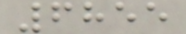6855
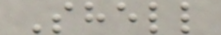Shell
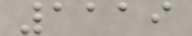1119
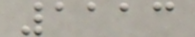1113
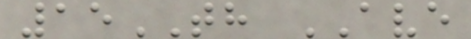15TH AVE
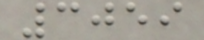3059
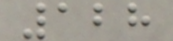128
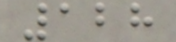128
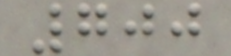700
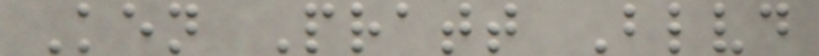Ken Pratt Blvd
